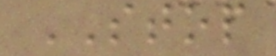STOP
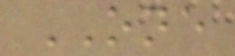ONE
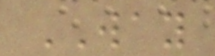WAY
